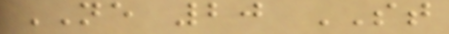NE 20 ST
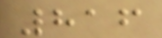816
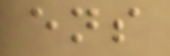ens
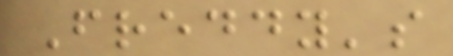Freddy's
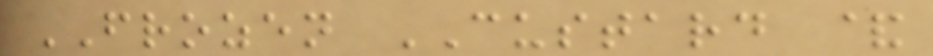FROZEN CUSTARD &
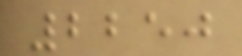2250
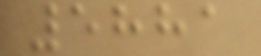5881
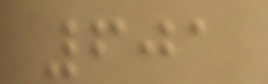601
